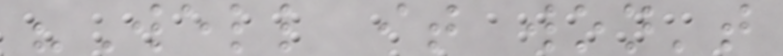"Well it won't
